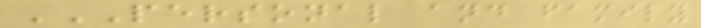PERSONAL AND FAMILY
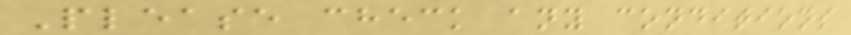Please check any conditions
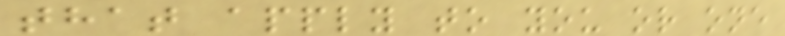that apply to you or one
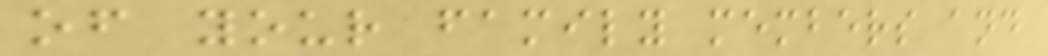of your family members and
